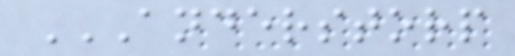ANDERSTORP
